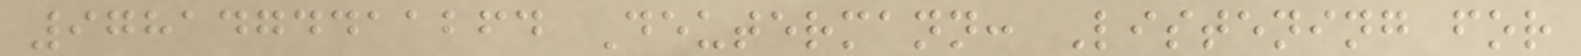9781474411264 Deutermann: Listening for
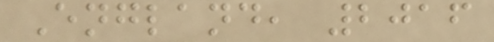England, 2016
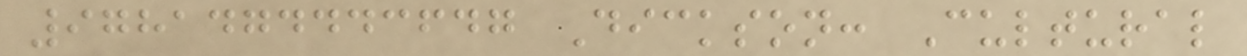9781474443647 Dickson: Cultural
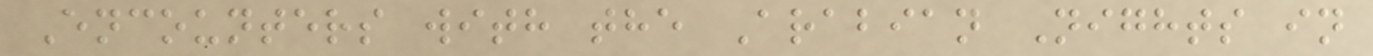Encounters with the Arabian Nights in
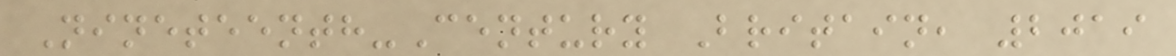Nineteenth-Century Britain, 2019
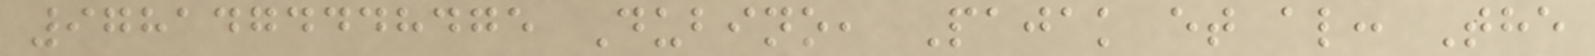9781474448475 Dubino, Pajak et al: The
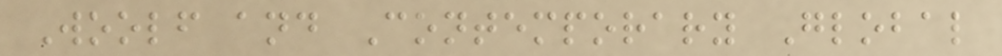Woolf and Contemporary Global
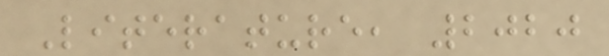Literature, 2020
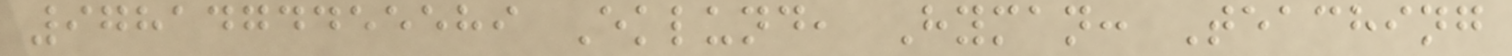9781474455589 Eklund, Hyman: Teaching
